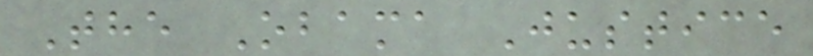The Obama Justice
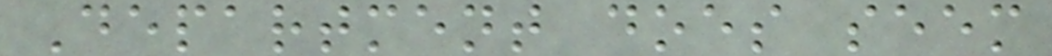Department does seem
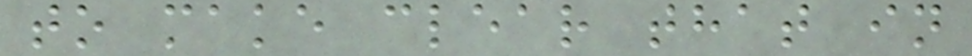to make clear that in
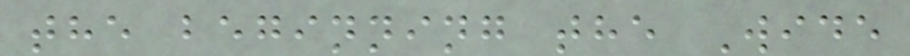the beginning the Wide
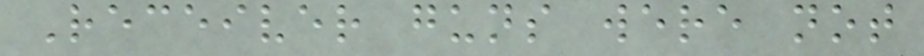Receiver guns were not
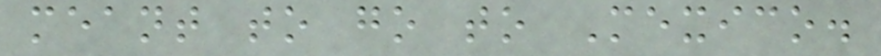meant to go to Mexico.
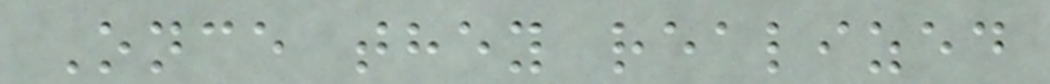Once they realized
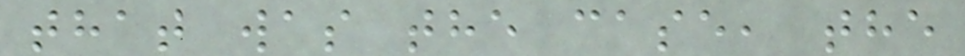that was the case, the
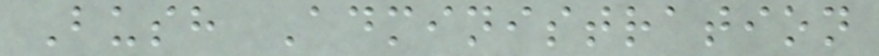Bush Administration
